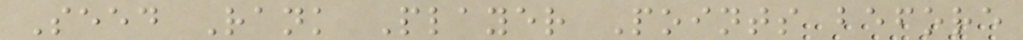Seed Rank Player Points before
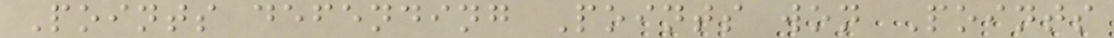Points defending Points won Points
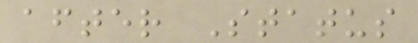after Status
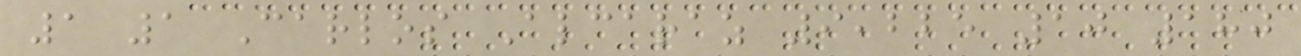1 1 Carlos Alcaraz 9,225 10 180
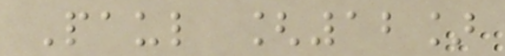Paul [12]
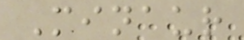Minaur
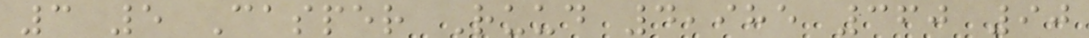3 5 Casper Ruud 4,985 360 90
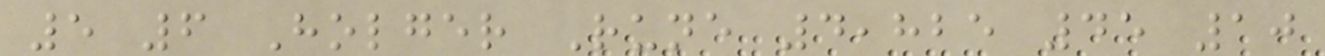5 6 Holger Rune 4,825 45 10
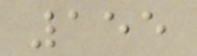155
